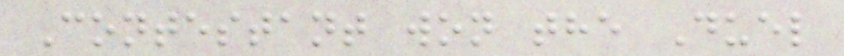Contestant won the Duel
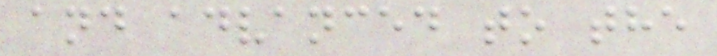and advanced to the
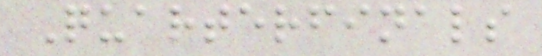Quarterfinals
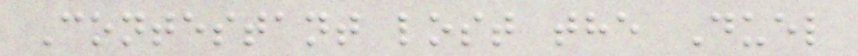Contestant lost the Duel
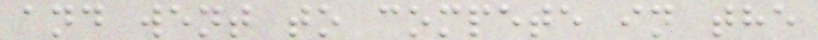and went to compete in the
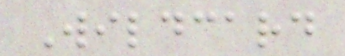Wildcard
